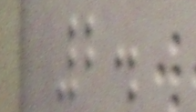2.
